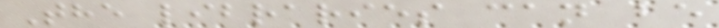The libraries can be
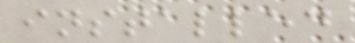installed
